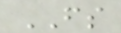FS
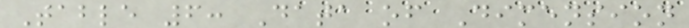Table 6: Data of Dimension
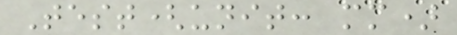Test(unit: mm)
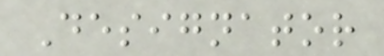Designator
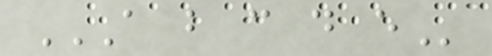A B C D E
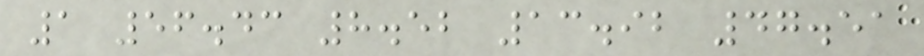1 56.43 8.52 13.92 47.51
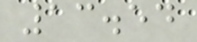13.54
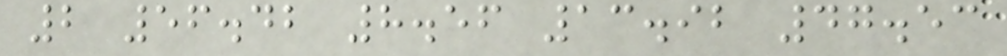2 56.42 8.56 13.92 47.53
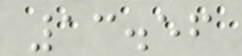13.56
